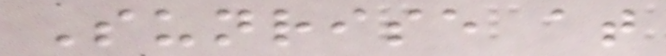Sunrise at
